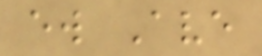ew Ave
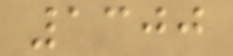1300
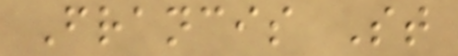Francis St
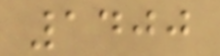1400
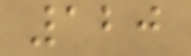120
